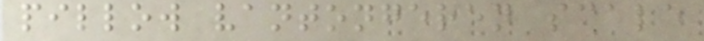pillow vantongeren scale
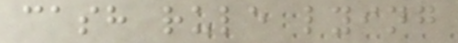cash rule lying
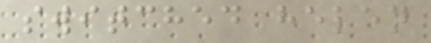switched helen
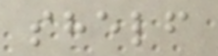shelf
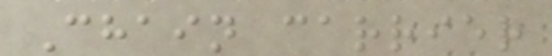Chain carrier
